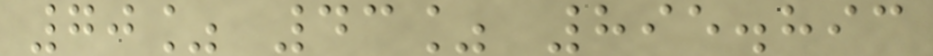70% 43% 895.893
